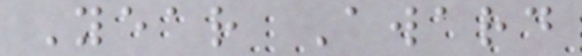Year Award
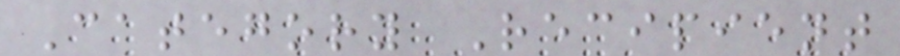Category Recipient
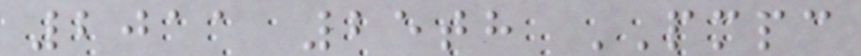2011 25th PMPC
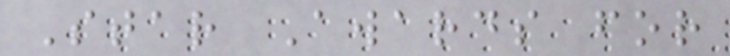Star Awards for
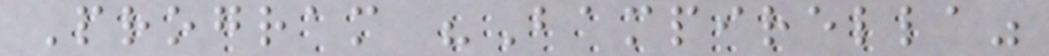Program "Bampirella"
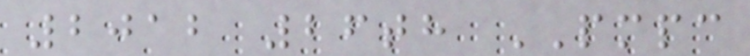2012 26th PMPC
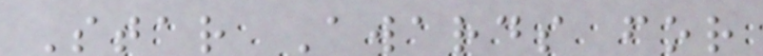Star Awards for
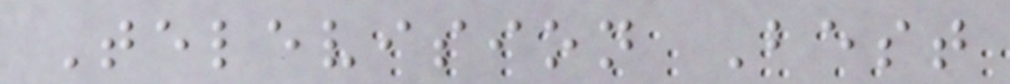Television Best
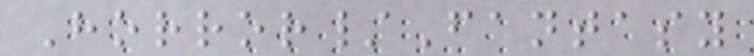Horror/Fantasy
